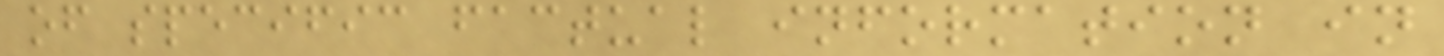of specific factual information in
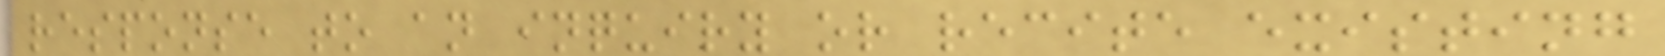response to an inquiry or recite existing
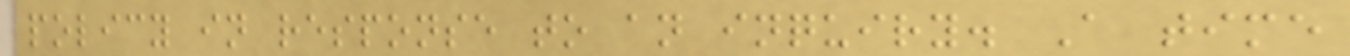policy in response to an inquiry. A time
